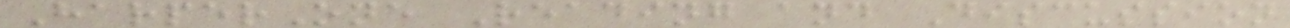HarperOne Reading and Discussion
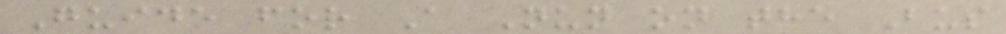Guide for A Nun on the Bus
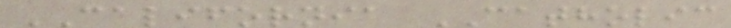CALIFORNIA CATHOLIC
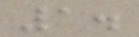1.
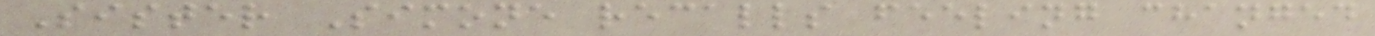Sister Simone recalls feeling changed
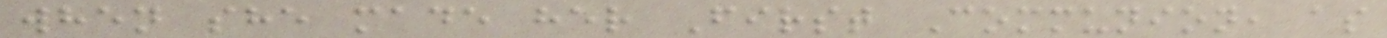when she made her First Communion, as
